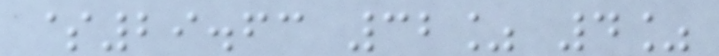$29.63 32% 4%
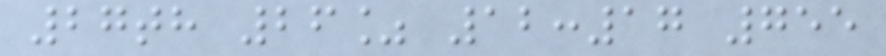27th 26% 12:17 755
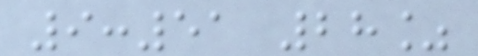9:51 28%
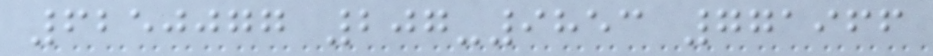6250077 207-9853 771966
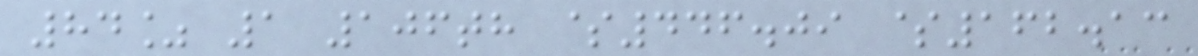84% 1 106th $446.09 $162.13
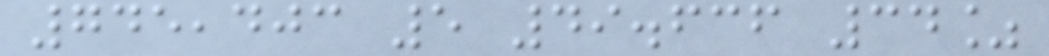745,403 5 49.636 34%
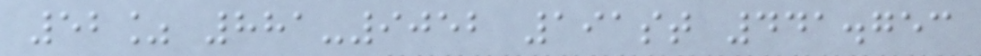52% 881-9052 191st 441.753
